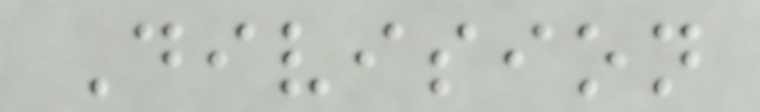Division
